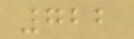722
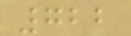722
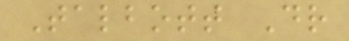Talbott Dr
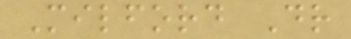Milford Dr
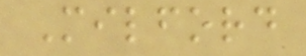Milford
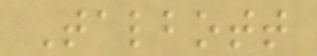Talbott
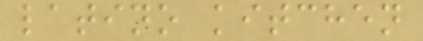latino kitchen
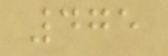475
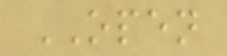OPEN
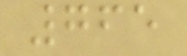765
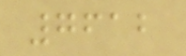7612
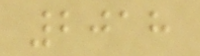2018
